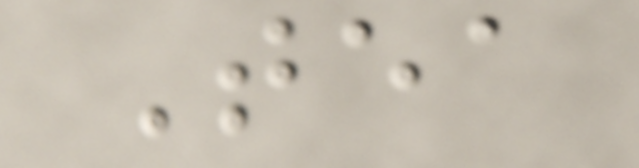Tea
